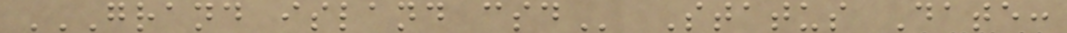GRAND ISLAND CSD Status Date:
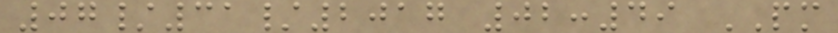07/31/2017 02:49 PM
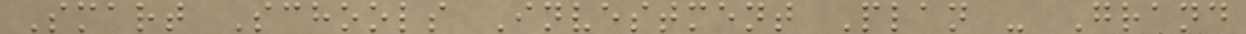Smart Schools Investment Plan - Grand
